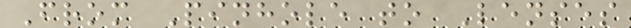From Pinhole to Lenses
